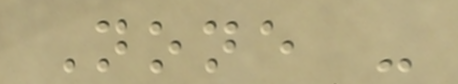None -
